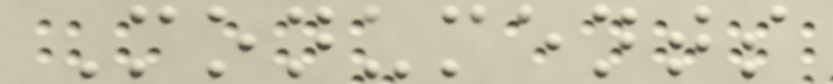Monuments
